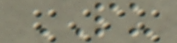PU
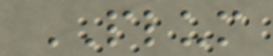PLUM
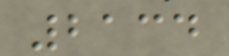2134
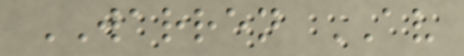WARREN AV
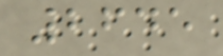2645
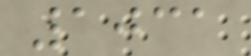1031
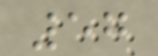57
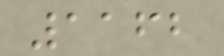1162
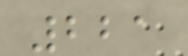221
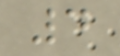4
